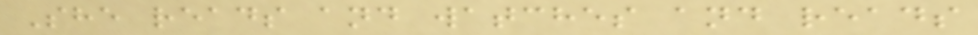She reads and watches and reads
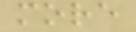more
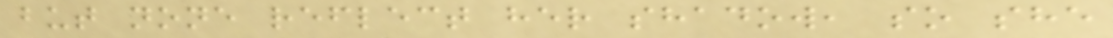but none reflect her shadow, so she
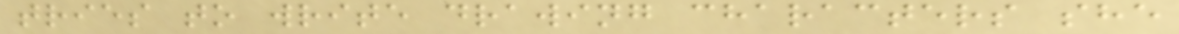tries to write drawing characters she
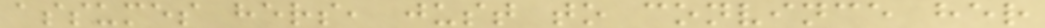assumes hers, just to convince her
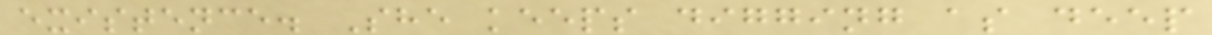existence. She keeps digging as deep
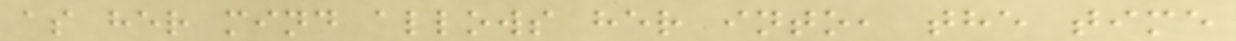as her mind allows her into, the time
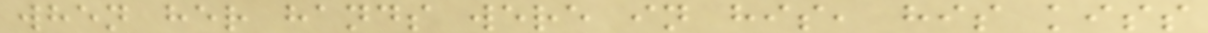when her hands were in his, his kiss
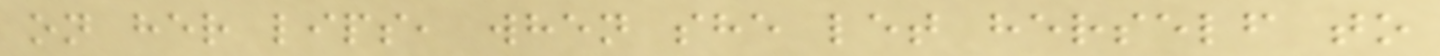on her lips, when she let herself to
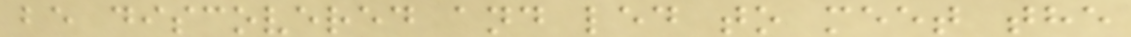be discovered and led to meet the
